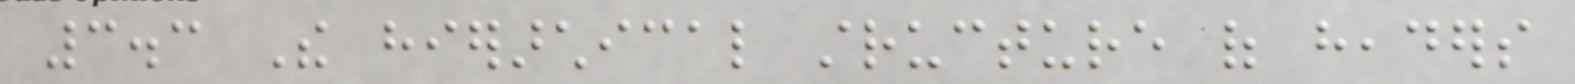3.3 The hierarchical structure of headers
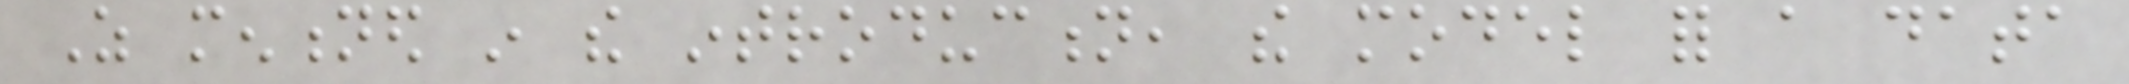As mentioned in the introduction, the model for a data
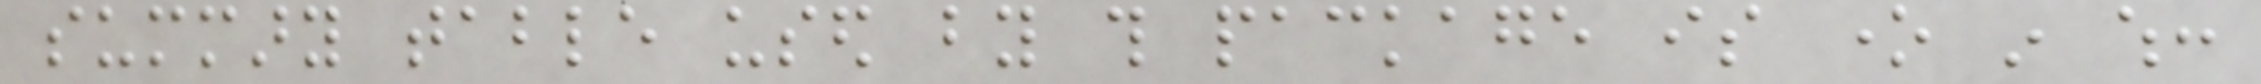summary table used by this package is one in which:
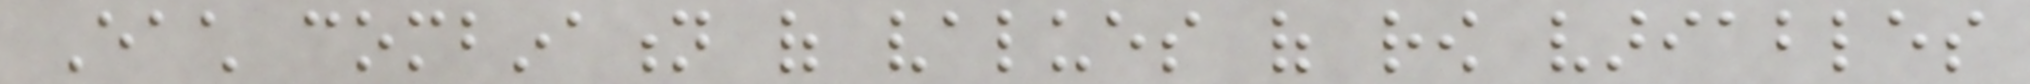Each combination of values of row variables
